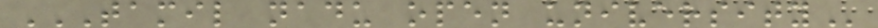TAMIL NADU OPEN UNIVERSITY
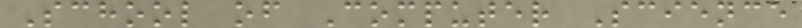School of Computer Science
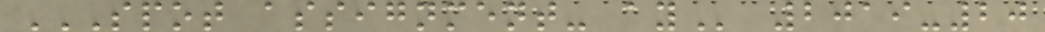SPOT ASSIGNMENT- AY 2019-20
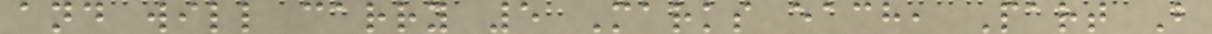and will carry 5 Marks each, Part B
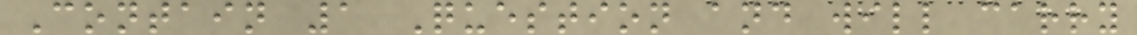Contain 1 Question and will carry
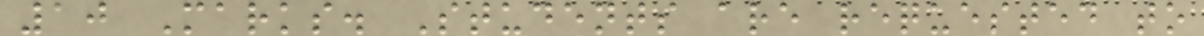10 Marks. Students are requested to
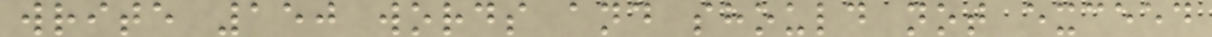write 150 words and should not exceed
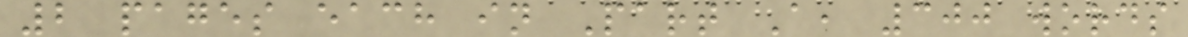2 pages each in Part A, 300 words
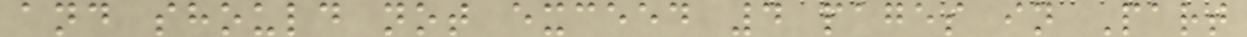and should not exceed 4 pages in Part
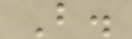B.
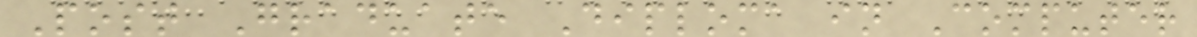Post Graduate Diploma in Computer
